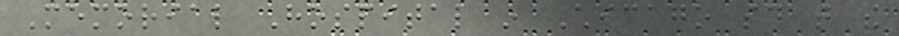Memorial Hospital in Chicago said that the
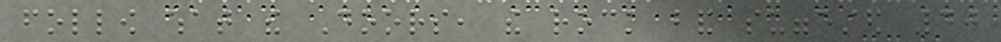follow what the Doors, the rock band suggested 40
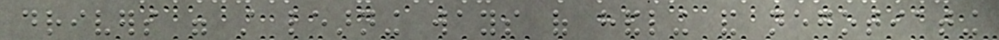drivers were still learning ways of handling and negotiating
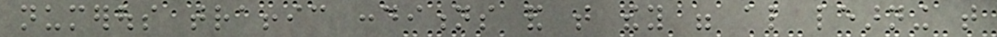numerous traffic conditions and that they were also learning that
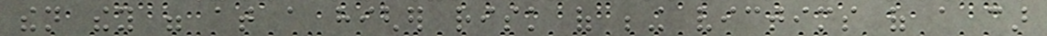then they were at a higher risk of being victims of a car
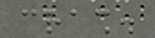crash.
